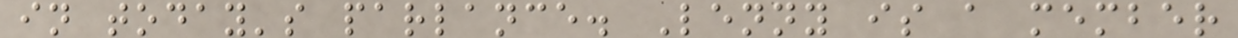in today's parlance. Lenny is a member
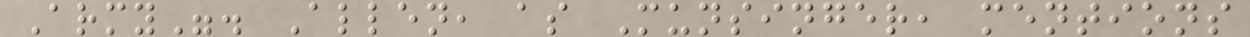Army". Allen, as Munsinger, mentions
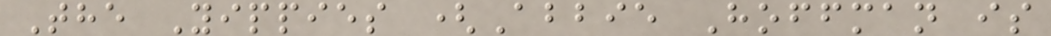The Yippies (Abbie Hoffman is
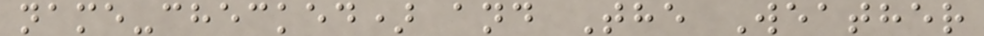name-checked) and The Weather
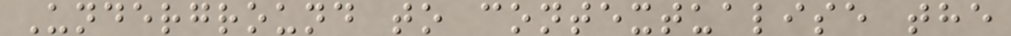Underground to contextualise the
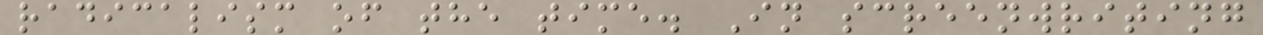radicalism of the time. In screenwriting
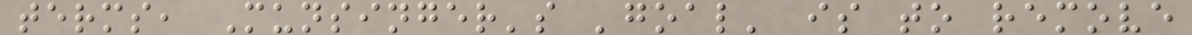terms, Munsinger's 'goal' is to remove
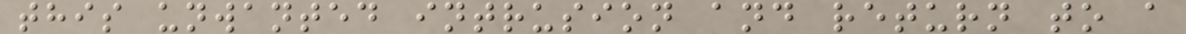this unwanted intrusion and return to a
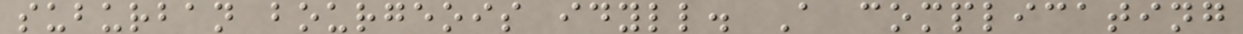suburban bourgeois idyll. A complicating
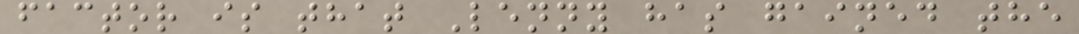factor is that Lenny has gained the
